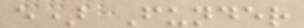e) Funder
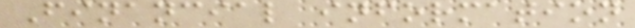Financial information
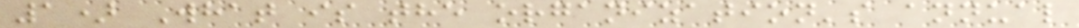1) What is the organization's annual
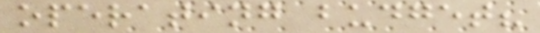operating budget?
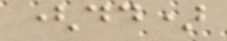(dd)
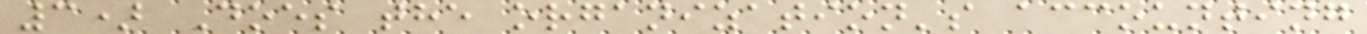3) Does the organization's accounting
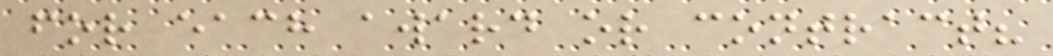for each award or contract?
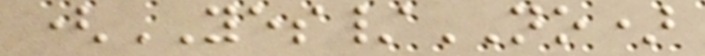(YES/NO)
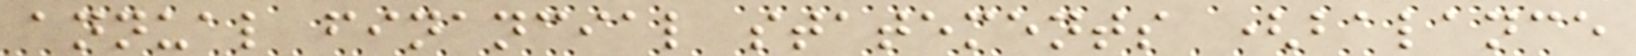annual financial statements (balance
